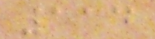114
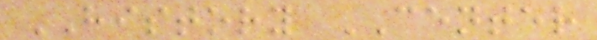HISTORY CENTER
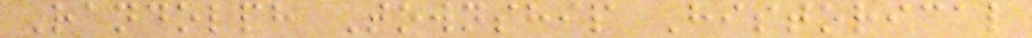Randolph Township Historical
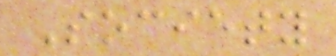Society
